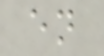en
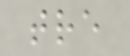tre
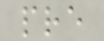pre
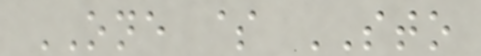ONE $ STO
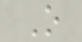O
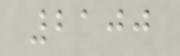2100
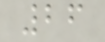26
